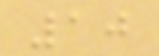10
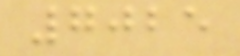7025
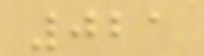021
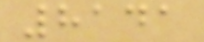8141
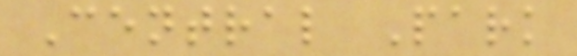Central Park
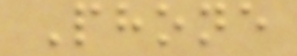Phone
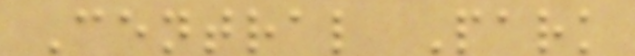Central Park
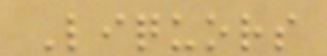Liquors
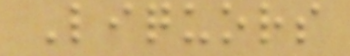Liquors
